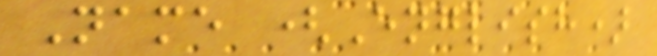Name (English)
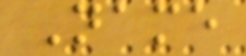Name
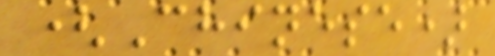(Chinese)
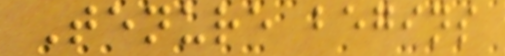Tenure begins
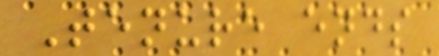Tenure ends
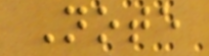Note
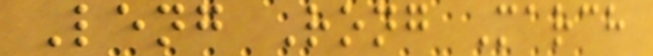Leng Rong March
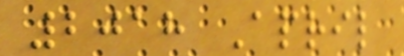2018 April
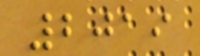2019
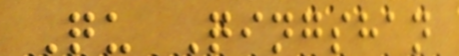Qu Qingshan
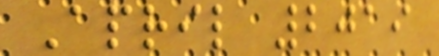April 2019
